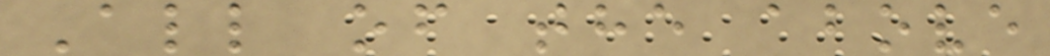All of the above
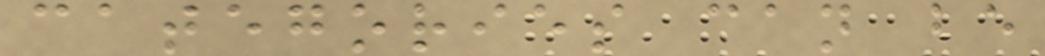categories can be
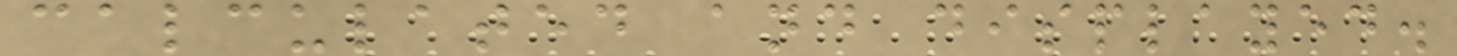calculated and displayed.
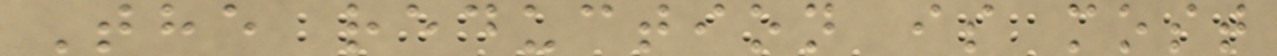The reduction is most
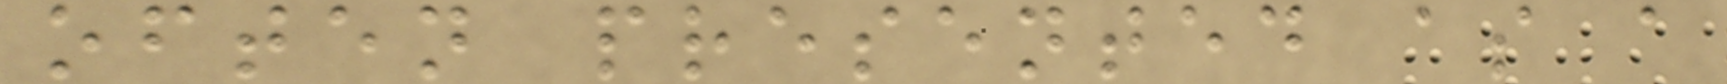often presented as a
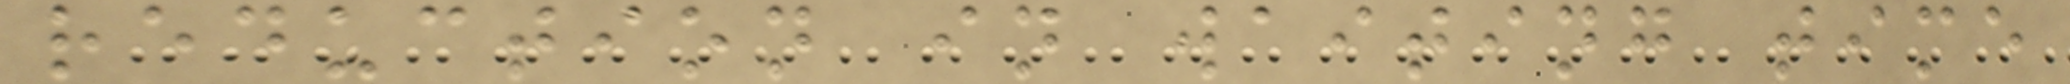reduction in waiting time
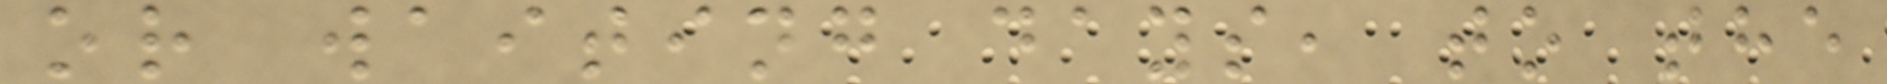or waiting days, to the
